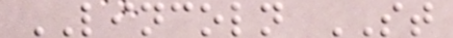LINCOLN ST
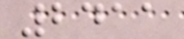2411
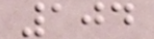104
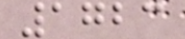1723
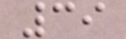39
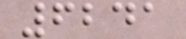6241
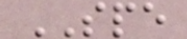SPE
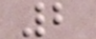2
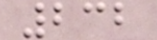232
